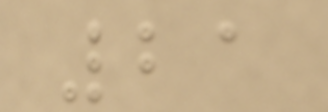21
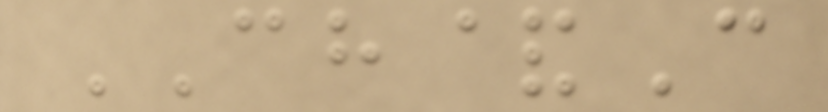CH&C
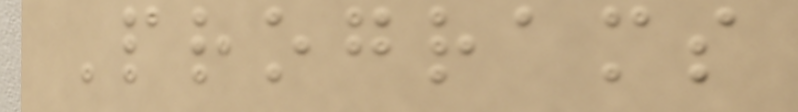Programs
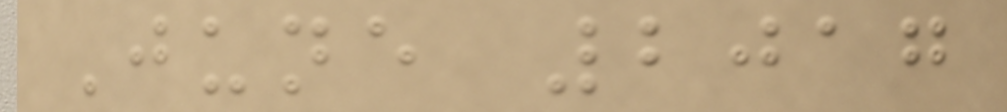June 2017
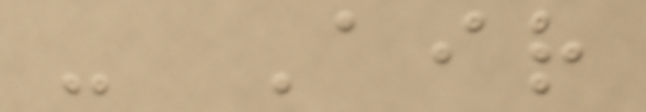- Air
